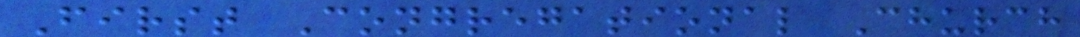First Congregational Church
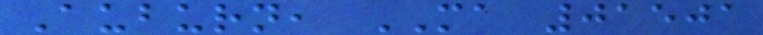Auburn, MA 01501
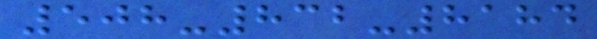508-832-8184
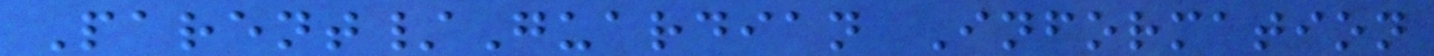Parent/Guardian Information
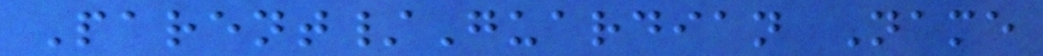Parent/Guardian Name
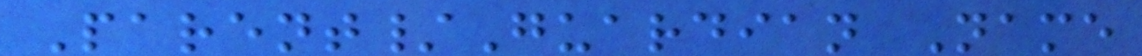Parent/Guardian Name
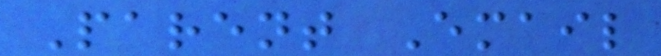Parent Email
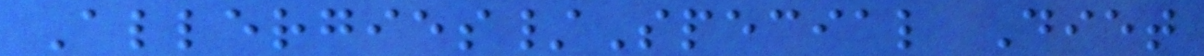Allergies/Special Diet
